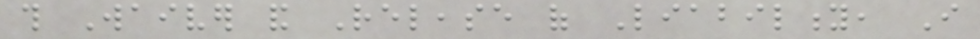this Waiver and Release of Liability, I
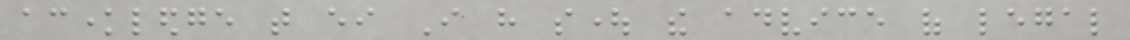acknowledge that either I have sought the advice of legal
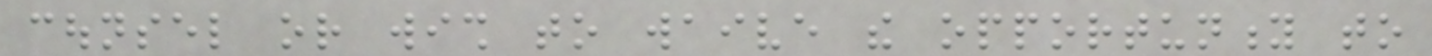counsel or wish to waive the opportunity to
